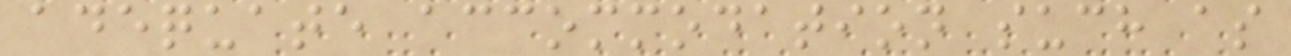adequate accommodation such as
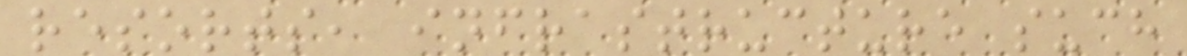resorts, infrastructure such
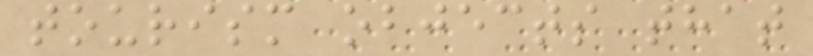tourism objects that
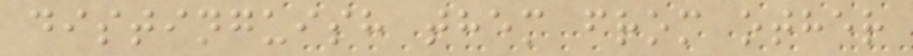distinguish them from other
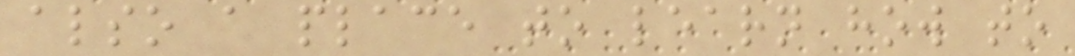also a place to learn how to
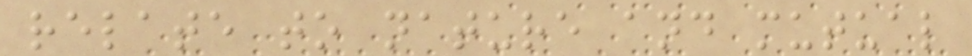relate to nature and mutual
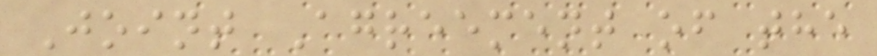Joint Agreement of the
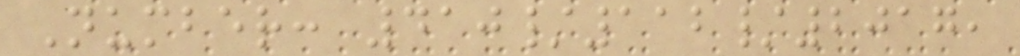Number: 410/112/2017,
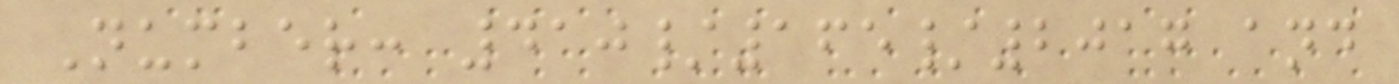Number: 410/165/2017 and
